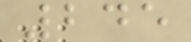245
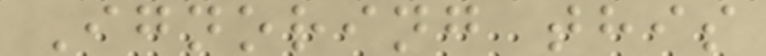Ignoring this
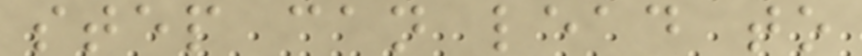step can lead to
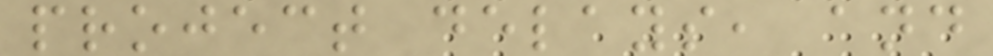project delays, and
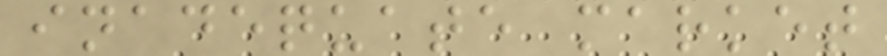inadequate market
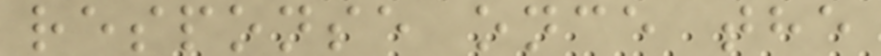response once the
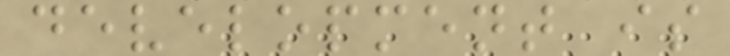development is
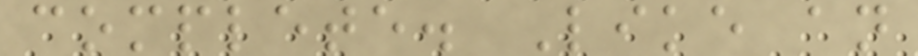complete. Like an
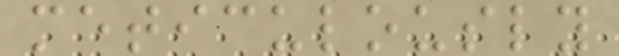meticulously
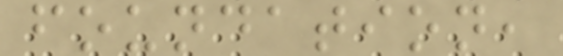foundation,
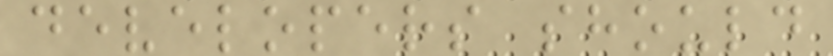developers should
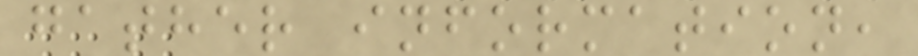gather information,
